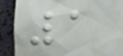1
